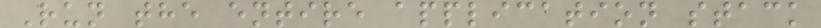Run the entire application stack
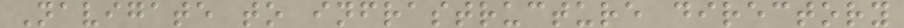Navigate to infrastructure directory
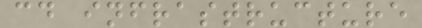cd infrastructure
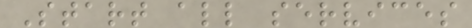Start all services
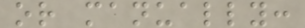or manually:
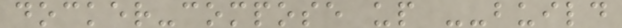docker-compose up --build
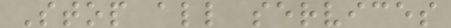Stop all services
